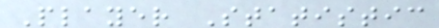Player Statistic
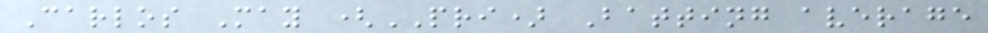Carlos May (PRI) Batting average
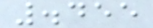.455
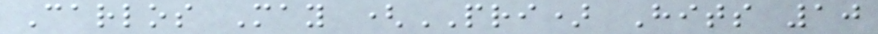Carlos May (PRI) Hits 10
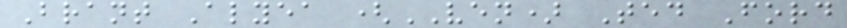Brant Alyea (VEN) Ted Ford
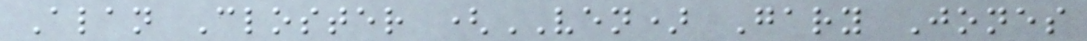Alan Closter (VEN) Gary Jones
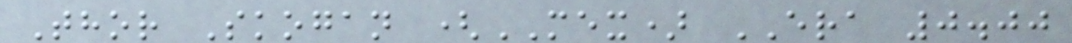Thor Skogan (MEX) ERA 0.00
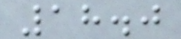18.0
